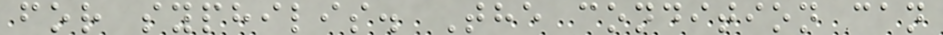for syphilis. The condition can
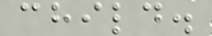child.
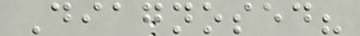Diagnosed?
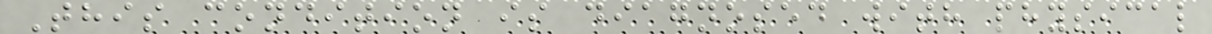This condition is diagnosed with physical
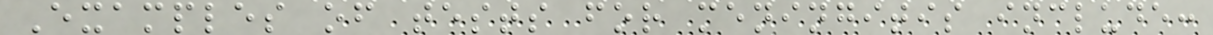Examples of tests for meningitis include:
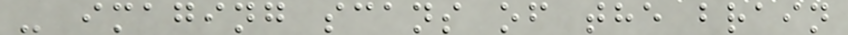- imaging scans of the brain
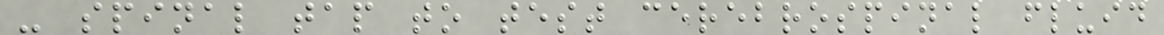- spinal tap to test cerebrospinal fluid
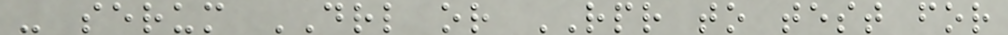- serum DRL or RPR to test for
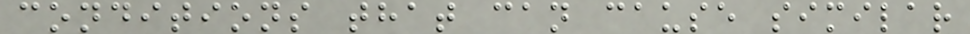conditions that can cause similar
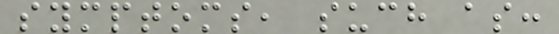symptoms, such as:
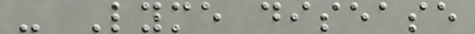- Lyme disease
